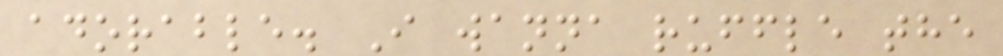adorable. I wanna ruffle the
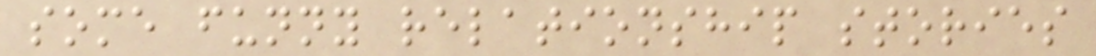some funny relationship stories
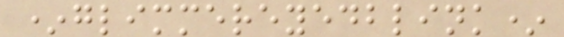*glimmereyedblink*
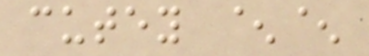cutey ^^
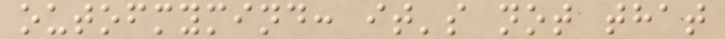outofmymind: it's not that
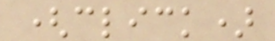(click)
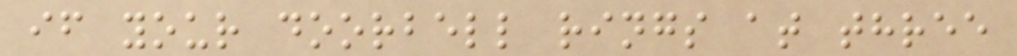if your doorbell rings at three
